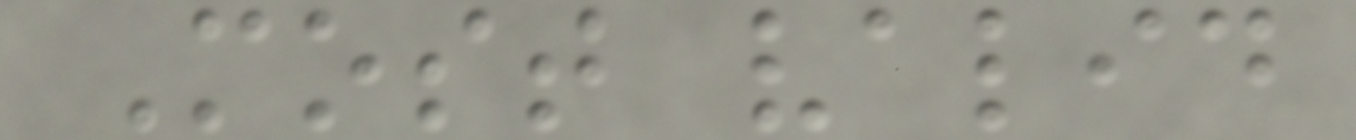Most valid
